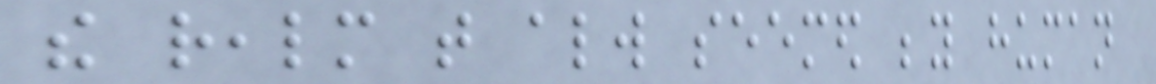the realm that always seemed beyond human
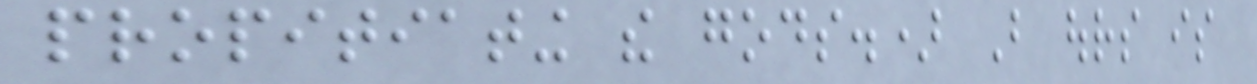propitiating the gods.) But ours is
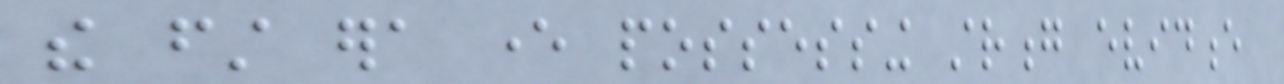the first era ever possessing strong evidence
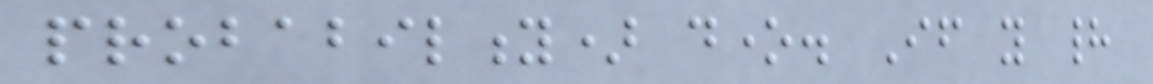probability) done. If you had
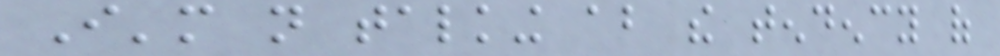I'm not talking about the tendency of
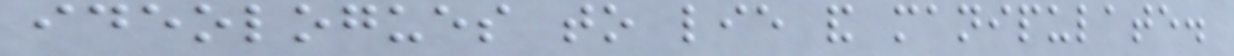ideologues to lie and manipulate.
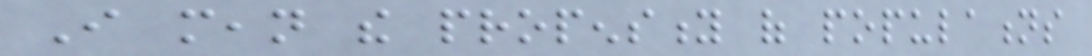I mean the propensity of populations
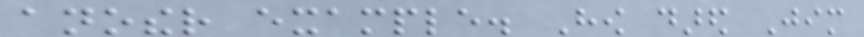another example. How dared Jim
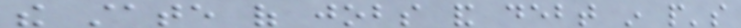the state of jobs and debt in people's
